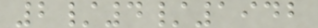2/4/1942
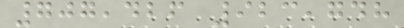707,426 923,748
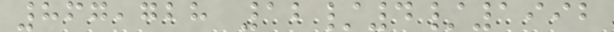867,728 12/4/1992
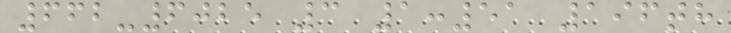662-6025 3 1:51 196th
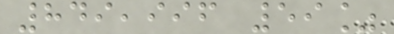849,996 59%
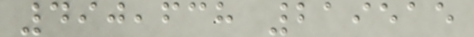490,638 219515
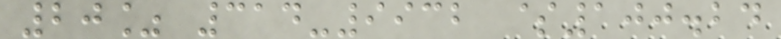20% 314-9932 $100.24
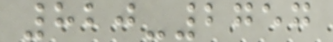820-2757
